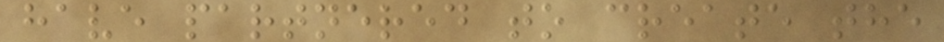have partnered to create the
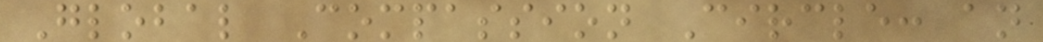Global Compassion Circle: an
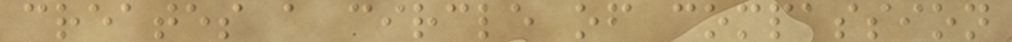creates a circle of compassion
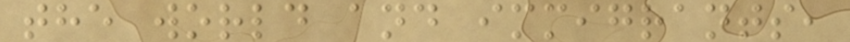the world and immigrants,
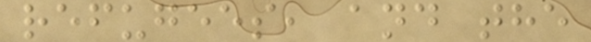refugees, and the
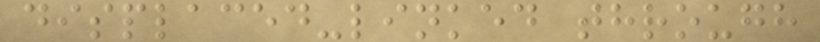displaced-linked through
